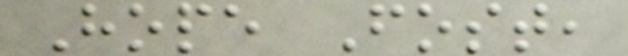Hope Fost,
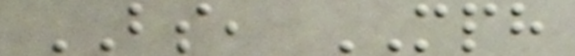BS, MPH
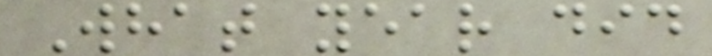What year did
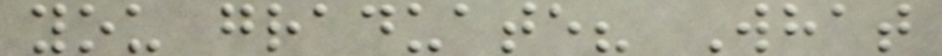you graduate? What
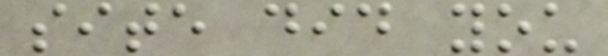site did you
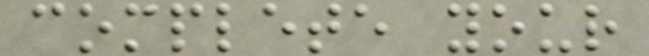complete your
